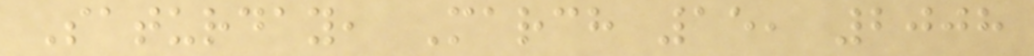Saturday, March 15, 2008
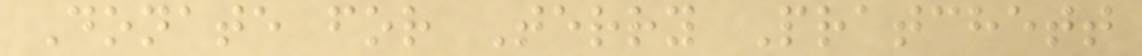Donate for Terry Pratchett
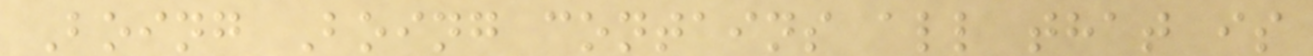Boing Boing contains all that is
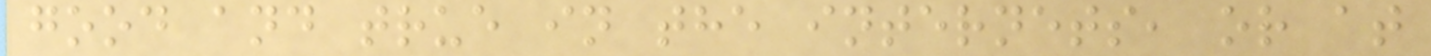good and true in the internets, or at
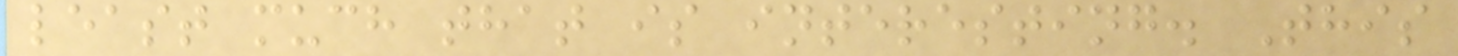least much that is interesting. This
